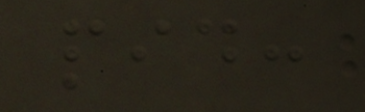pid:
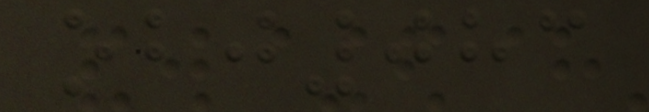obj083
